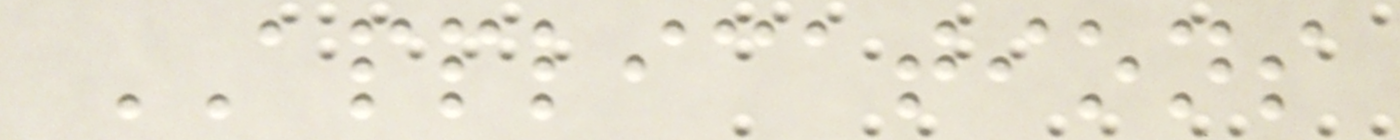APPLICATIONS
